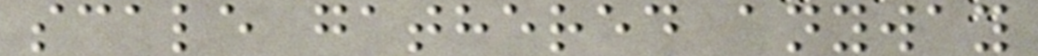scale gathered anyway
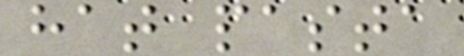hat pasta
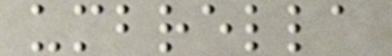umbrella
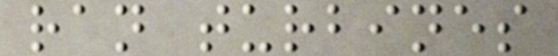ran turbines
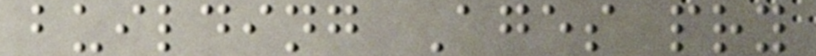building Ages pry
